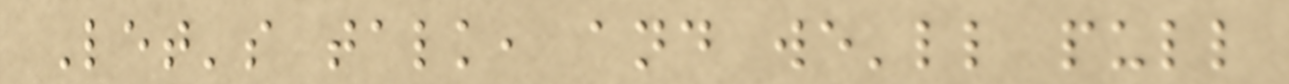Let's talk, and we'll pull
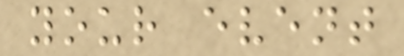your event
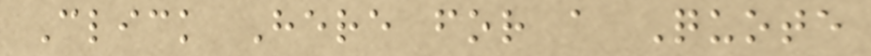Click Here for a Quote
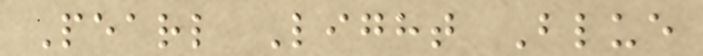Pearl Light Blue
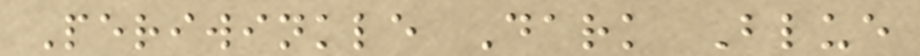Periwinkle Dark Blue
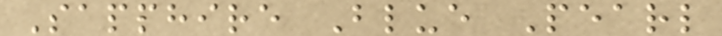Sapphire Blue Pearl
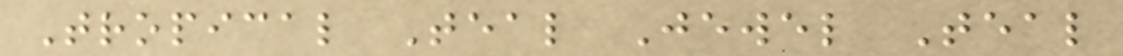Tropical Teal Jewel Teal
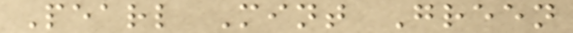Pearl Mint Green
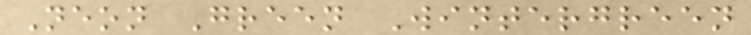Neon Green Wintergreen
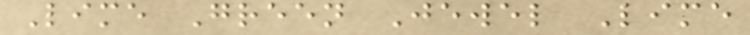Lime Green Jewel Lime
